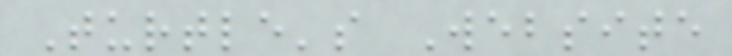Turtle's Website
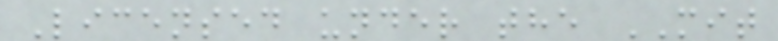Licensed under the MIT
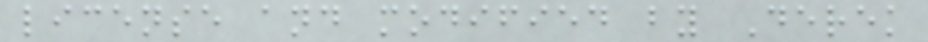license and modified by Derek
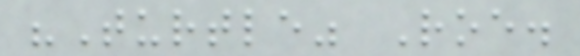"Turtle" Roe.
